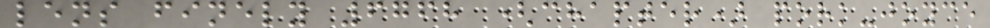lens finely 6768 (chapter) pork-joyce
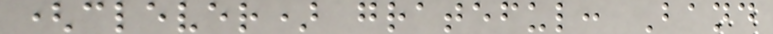(clever) grateful: Band
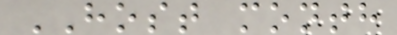HOST month
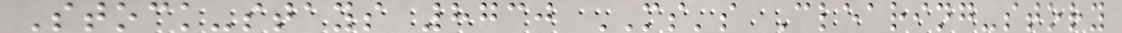Stock-stays 8730 MS's Clearing-story
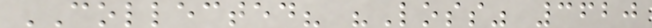COLLECTED? "Loss" 3620
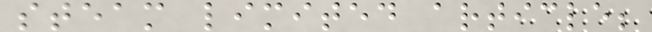steam limited article;
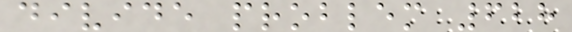divide problem 628
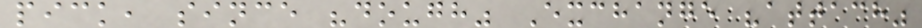pick, since "dough" Exchange "attach"
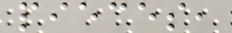pieces,
